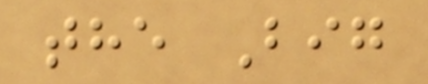the Big
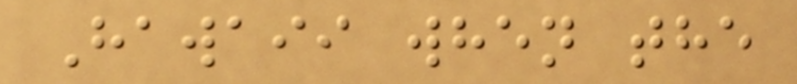Hawaii when the
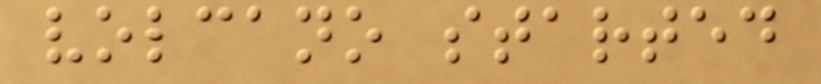volcano started
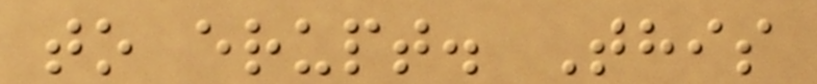to erupt. This
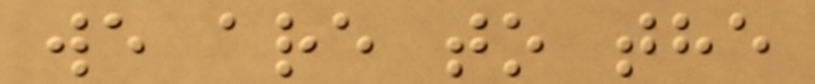we are to the
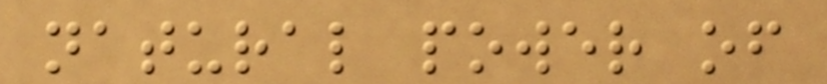natural power of
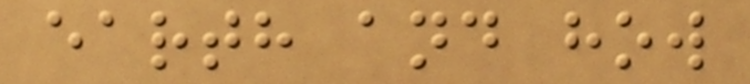earth and how
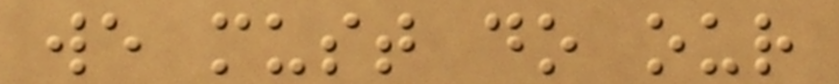we must do our
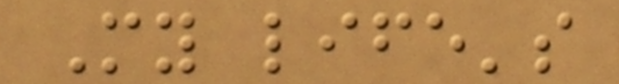My life's
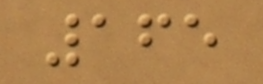165
